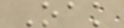Oak
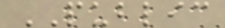PUBLIC
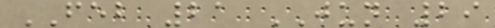FEB 21 JUN 29
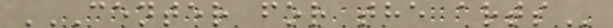CENTER FOR THE ARTS
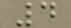4
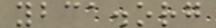ybca.org
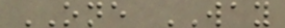ONE WAY
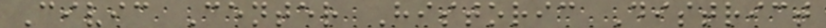Civic Center Historic District
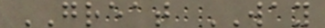GREAT WAY
